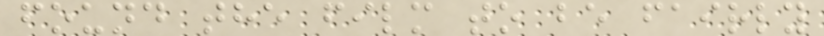found the film to be fairly
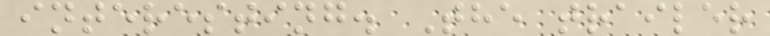interesting. The trailer
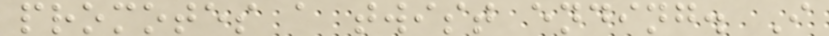promotes a twist ending. I
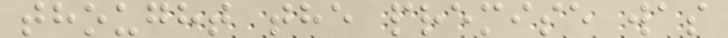thought the premise was
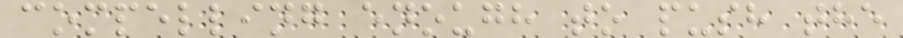compelling enough to push the
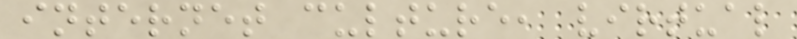internet culture, virtual
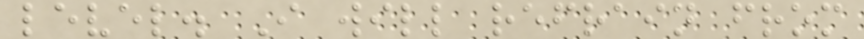level. I will refrain from
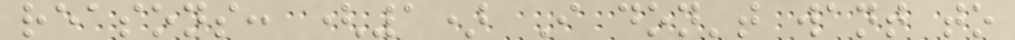reasons: (1) I don't want to
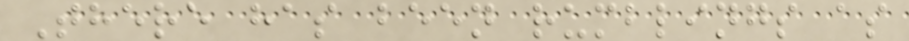There has been rumblings as
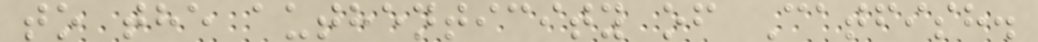to the authenticity of Catfish.
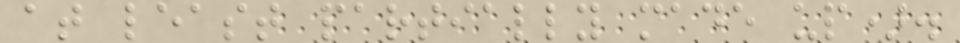at least partially made up).
